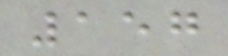157
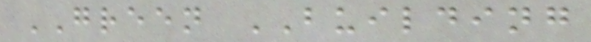GREEN BUILDING
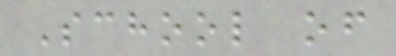School of
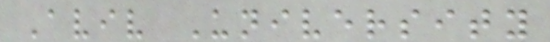Aviv University
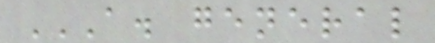A. GENERAL
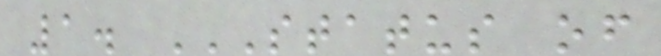1. STATUS OF
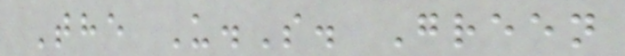The U.S. Green
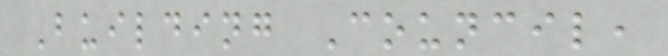Building Council,
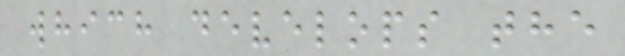which develops the
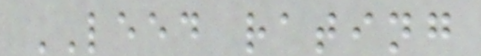LEED rating
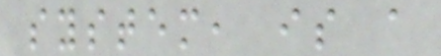system, is a
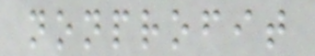nonprofit
